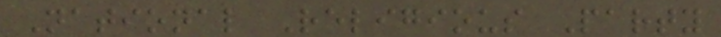National Religious Party
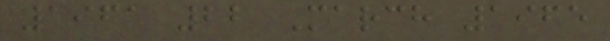1961 22 March 1965
